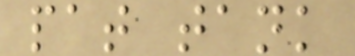pat tank
